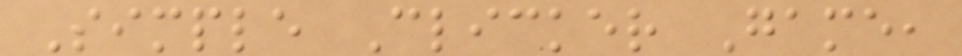Simple Clicker Game,
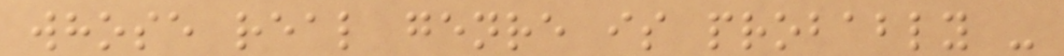whose real genre is probably -
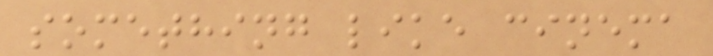something like cinema
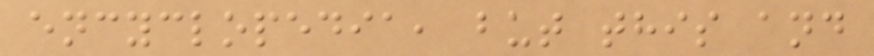encyclopedia, but this and
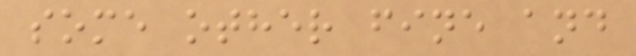some other fine and
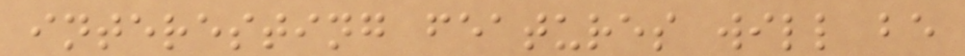interesting features will be
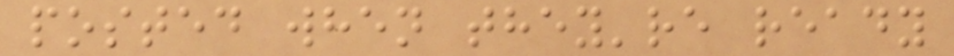posted when they're ready
